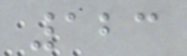123
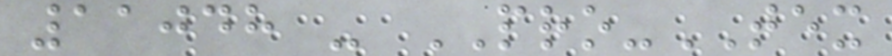11048 - PRO-TEX
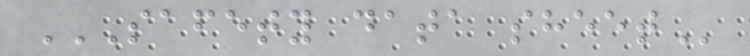SAFETY DATA SHEET
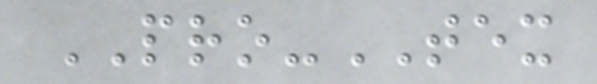PRO-TEX
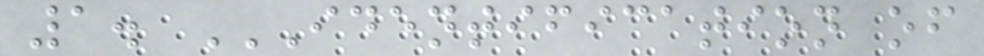1. IDENTIFICATION OF
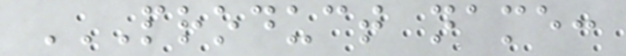PRODUCT NAME:
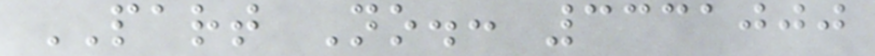PART No.: 3331000
